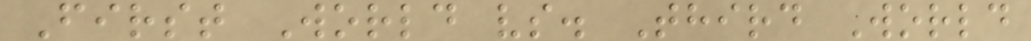First World vs. Third World
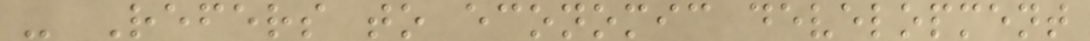- Refers to economic development
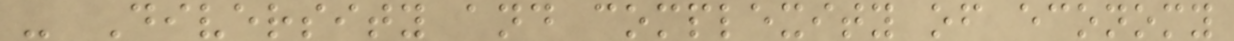- Diversity and complexity of economy
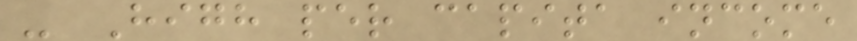- High per capita income
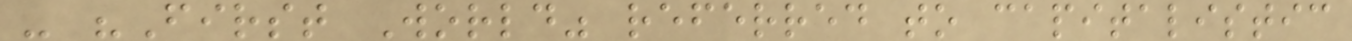- "First World" referred to capitalistic
